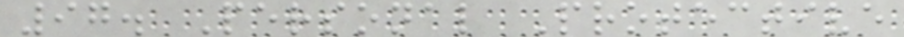97. Personal Protective
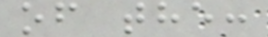of the:
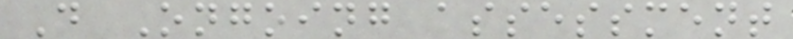D Ongoing assessment
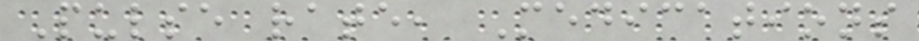Pulse rate, Medications
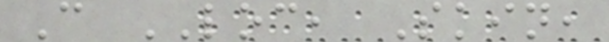C LOC, Skin,
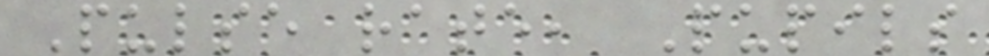Pulse rate, Pupils
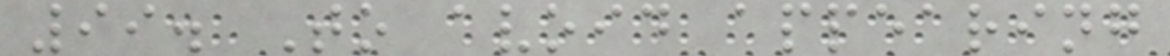99. To avoid appearing
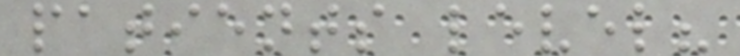patients level?
